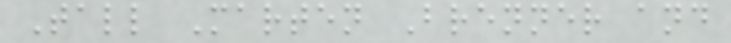Tall Marten Brenner and
